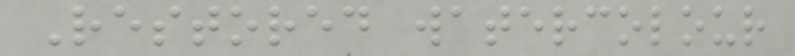Restored watercolour
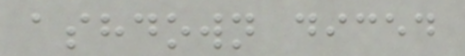ashdown diced
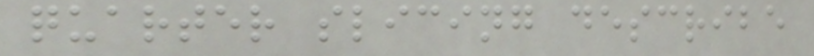quarter slicing describe
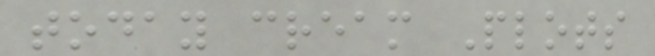today cream Plots
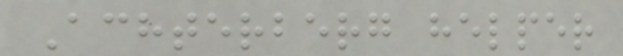Achterberg helper
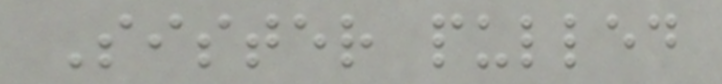Sister pulled
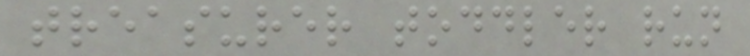treasurer toddler run
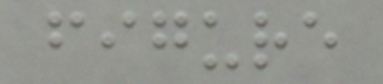figure
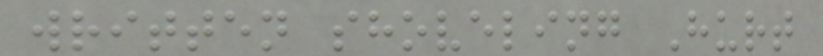written shoveling Hurt
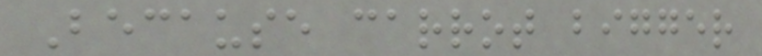Because carrot bigger
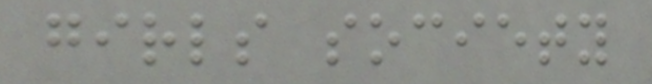girls society
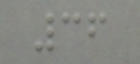36
